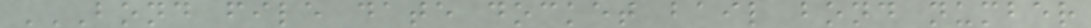BOND FILE DATE DOCKET BAIL BOND NUMBER
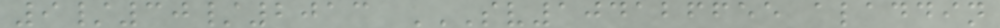9/30/2013 SV104126655 ALADDIN
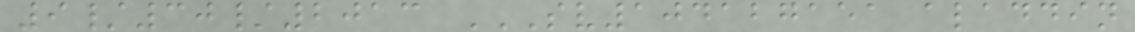9/30/2013 SV104127151 ALADDIN
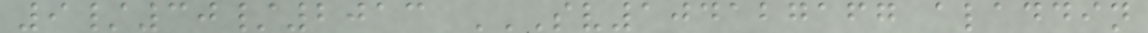9/30/2013 SV104127167 ALADDIN
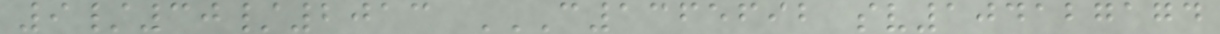9/30/2013 C1365692 SV104127174
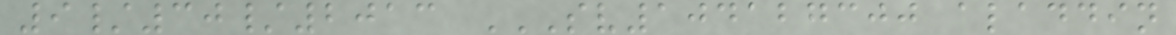9/30/2013 SV104127300 ALADDIN
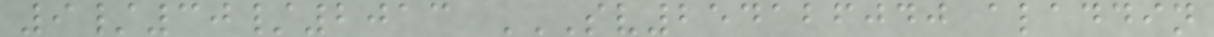9/30/2013 SV254126040 ALADDIN
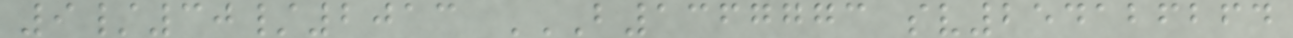9/30/2013 B1367773 SV254126264
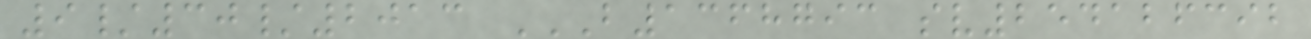9/30/2013 B1368793 SV254126392
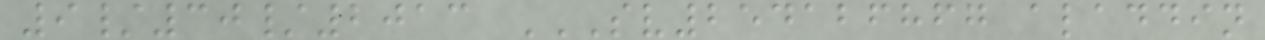9/30/2013 SV254126867 ALADDIN
